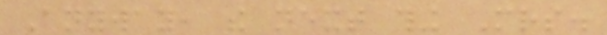Anyway, the next thing Mrs.
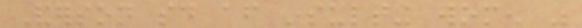Anderson said after insulting women was
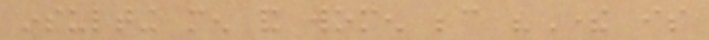insulting men and women because "There is
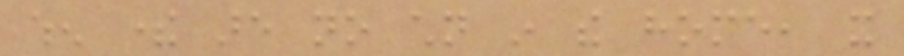when there are no children in the home, it
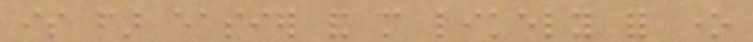is far easier and more likely for one
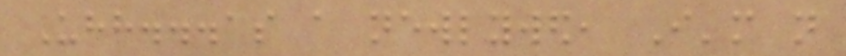Uhh...as a newlywed, I'm not
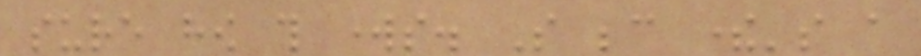sure how this works. So because there's a
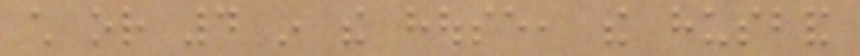child or 4 in the house, the husband
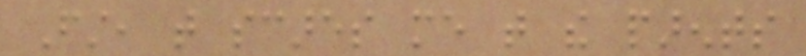First, that scares me that the parents
